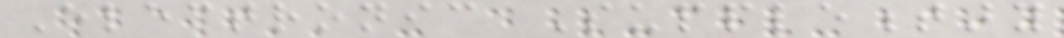Electronic Supplementary
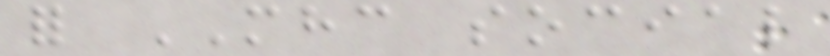for MHC social
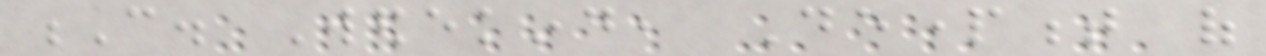C. Wedekind, Department of
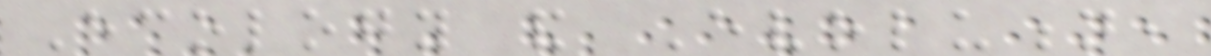Ecology and Evolution,
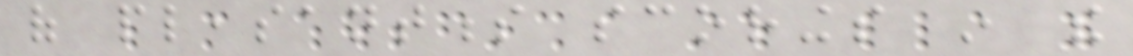of pleasantness scorings in the
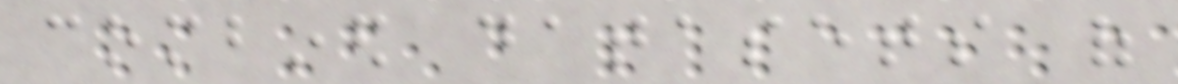combined datasets of
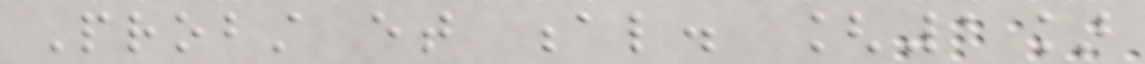Probst et al. [1]
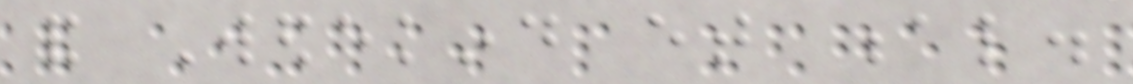and Wedekind et al.
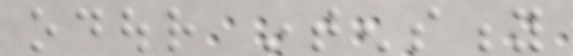odour intensity
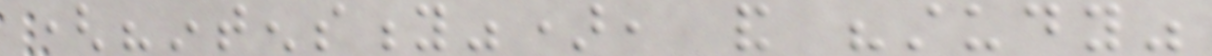("intensity"), and "study"
